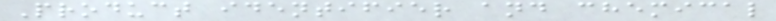Product identifier and chemical
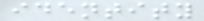identity
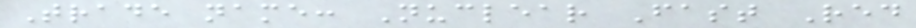Trade name: Nuclear Fast Red
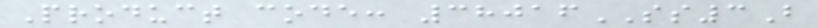Product code: 38016SS3B
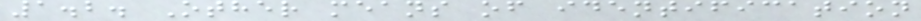1.2. Other means of identification
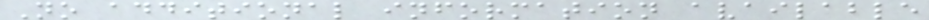No additional information available
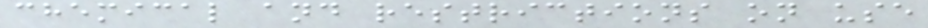chemical and restrictions on use
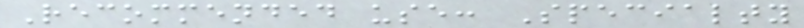Recommended use: Specialty
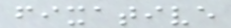fixative
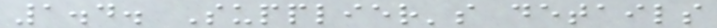1.4. Supplier's details
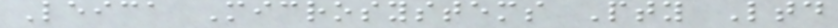Leica Microsystems Pty Ltd
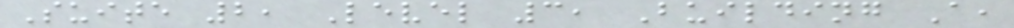Suite 2, Level 3, Building A,
